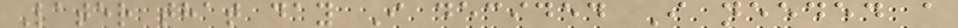Later that day I decided I needed a
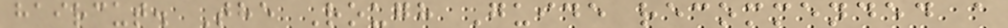haircut. The Rough Guide recommended a
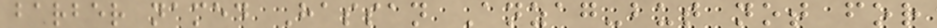barber named Hassan Anzag-but not for
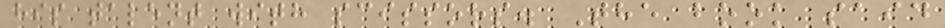his talent with scissors. The book said
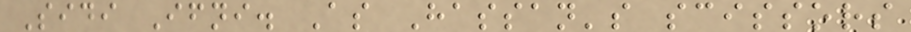Sidi Ifni. As Hassan's scissors
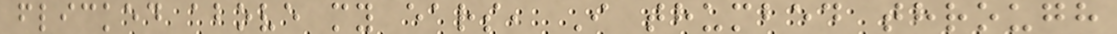flicked above my ears, I thumbed through
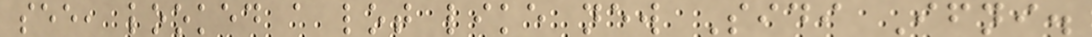see, looked a lot like new Sidi Ifni.
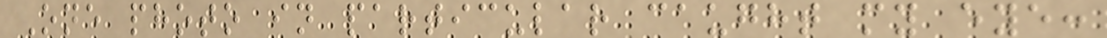One photo in particular caught my eye:
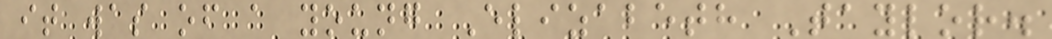it was of a young Elizabeth Taylor.
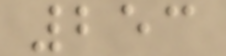253
